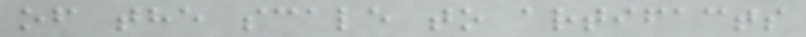of the scale to artifacts
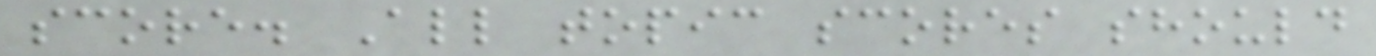score. All topic scores should
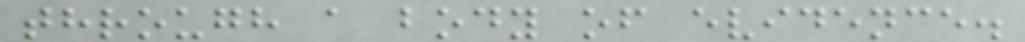through a body of evidence.
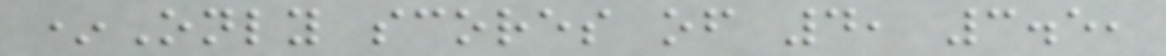*Only scores of 4, 3.5,
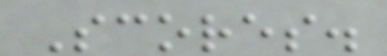Scores.
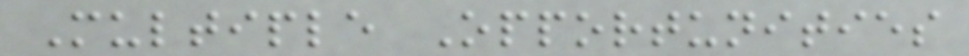Multiple Opportunities
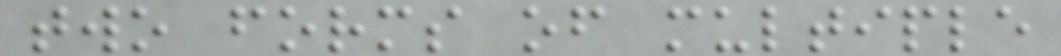two forms of multiple
